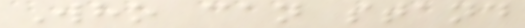Who can stand
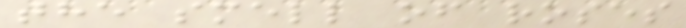the smell of roses
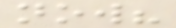now?
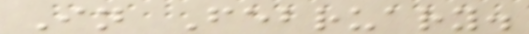In February.
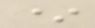*
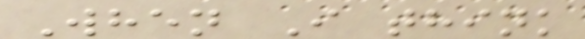When I think
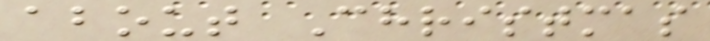about Christmas
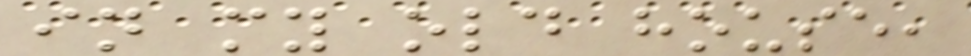in my old house,
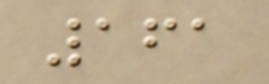161
